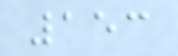153
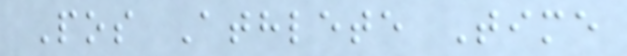Pos Athlete Time
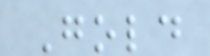Gold
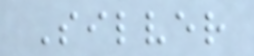Silver
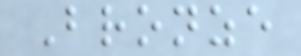Bronze
